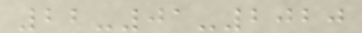22-01-2020
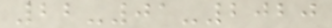22-01-2020
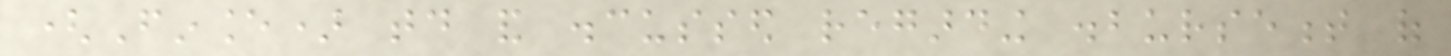(Finance) today and discussed regarding disbursement of
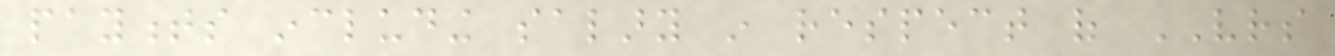payments including salary in respect of VRS
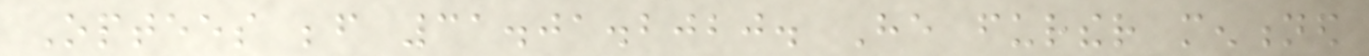Optees before 31.01.2020. He further mentioned
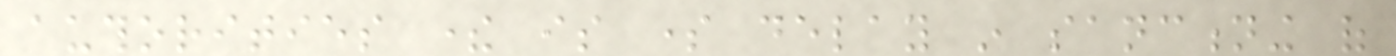authorities there is some delay in sanctioning of
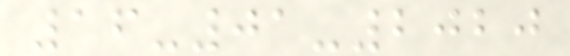16-01-2020
